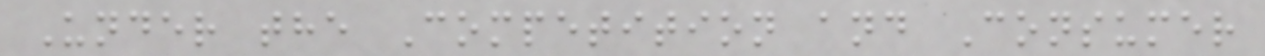Under the Competition and Consumer
